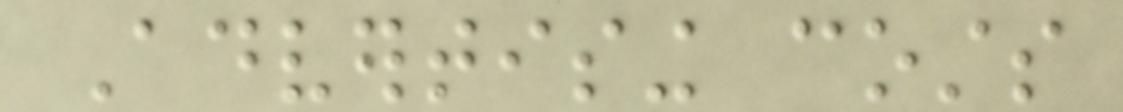Advertising costs
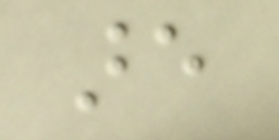are
